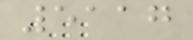5117
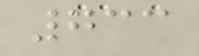733
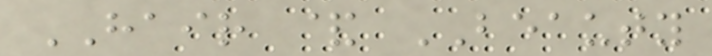HAIR & BEAUTY
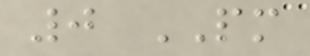0 PM
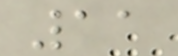11
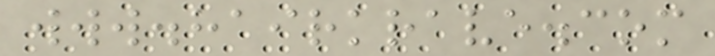www.hairkrave.com
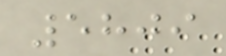5809
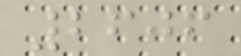2606
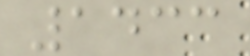1433
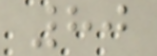80
